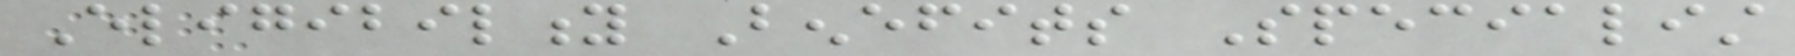Eligibility Benefits Specialist
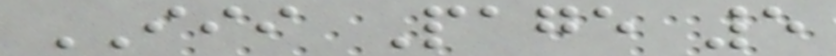III Page 5
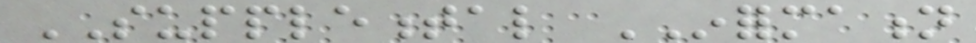SUPPLEMENTAL INFORMATION
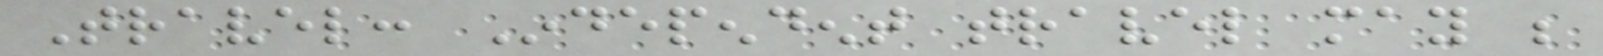Travel: Independent travel may be
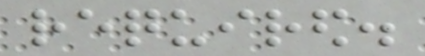required.
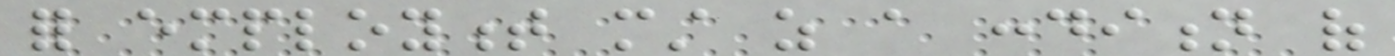for employment must as a condition of
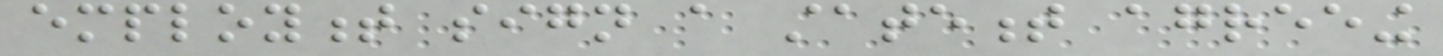employment sign a statement agreeing
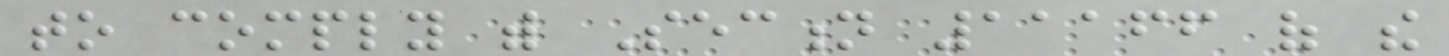to comply with Section 11166 of the
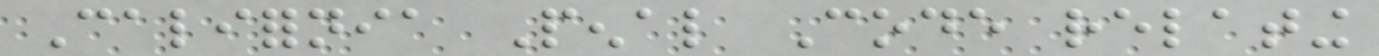California Penal Code relating
